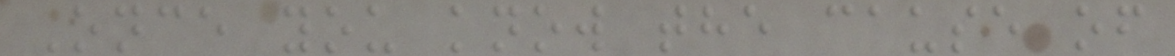Once you know the cause of
